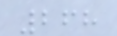268
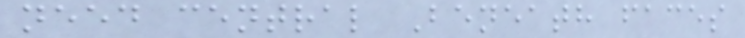need central Beneath faces
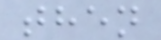then
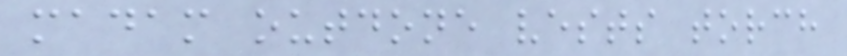madam outdone vests torch
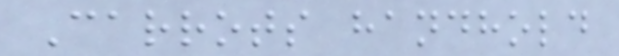Carrots handhold
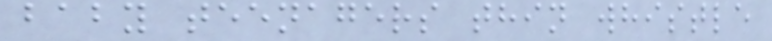baby teenagers thin whistle
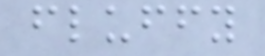fluffy
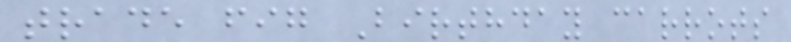trade fig Birthday carrots
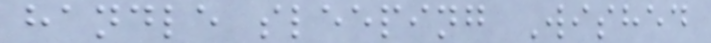handle sleeping Wished
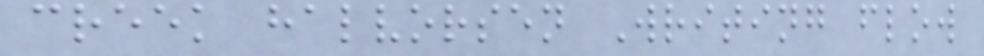creek halvorsen Writing flow
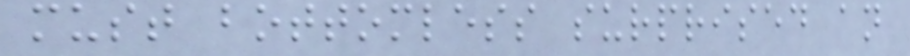must bottomless surprised an
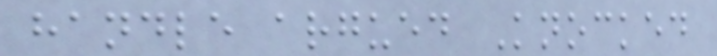handle argued Knocked
